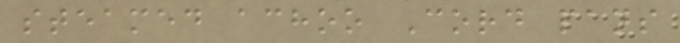steamed achoo Cord pans
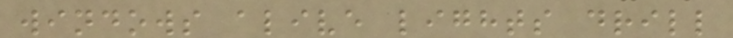windows alive lights drill
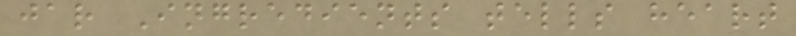jar Ingredients tells heart
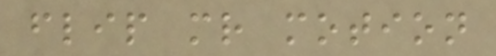flip mr motion
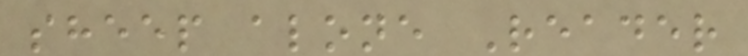sheep alone Reader
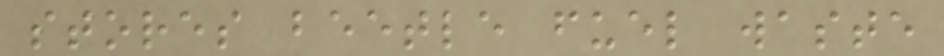stores beetle fuel waste
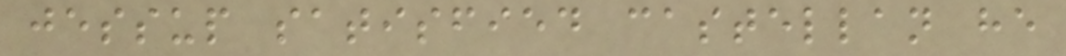jessup satisfied castellan he
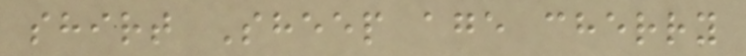shirt Sheep age cherry
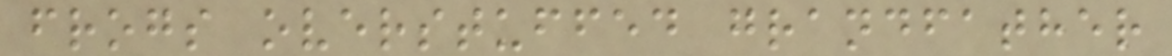frogs overstuffed grandfather
